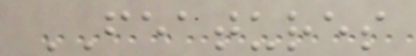FEATURES
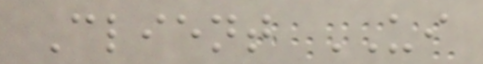Client UI
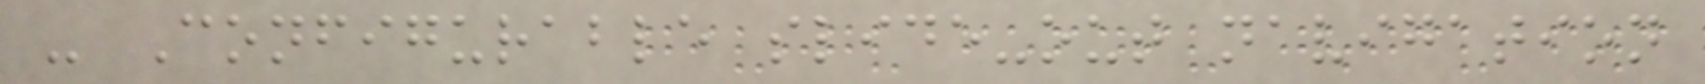- Configurable slide-out navigation
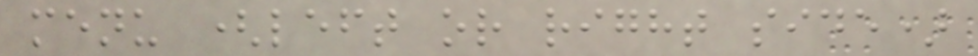menu (left or right side)
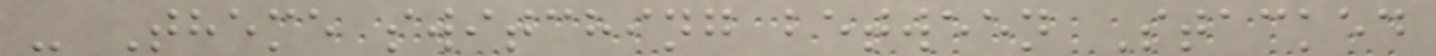- Theme switching between Stacked
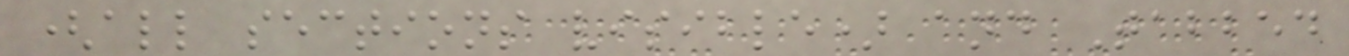(all sections visible) and Tabbed
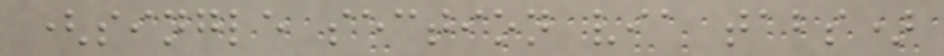(single section via tabs)
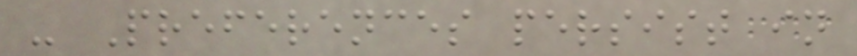- Preferences persist in
